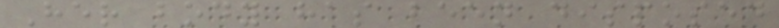Her body has been disposed
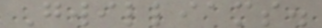Gwilliams.
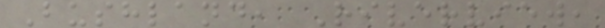Bushland, Riverview,
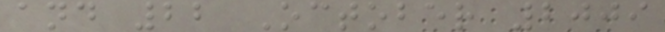and 22 October 2009
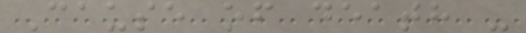Cause of death -
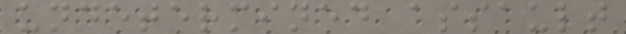undetermined assault
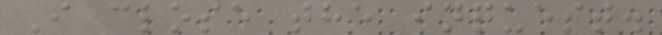I close the inquest.
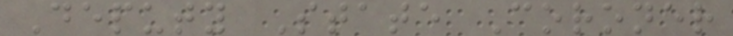Deputy State Coroner
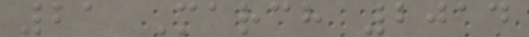21 March 2014
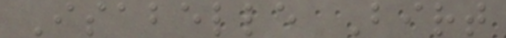Isabelle Birt
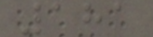181
